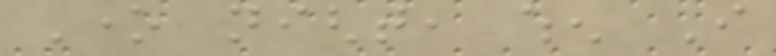One night, when I
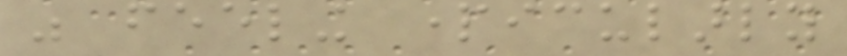was feeling particularly
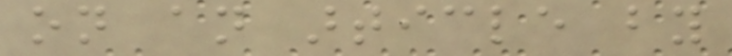on an article by
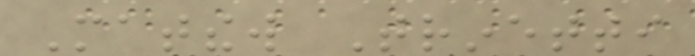Matthew Trinetti
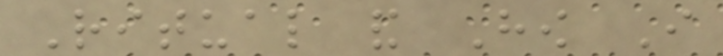Ritual and How I
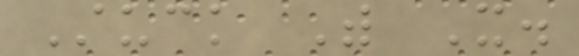Stuck With It.
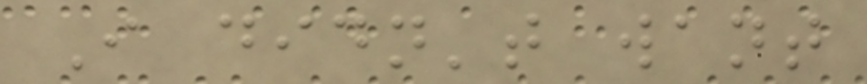I didn't want
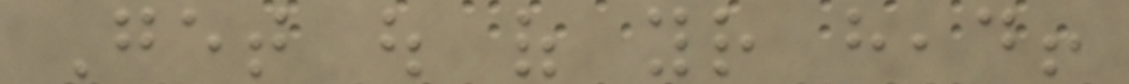Get out of your head!
